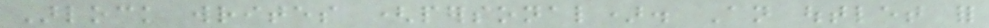Arlock writes (personal). An outlet for
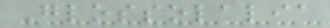Glossolalia
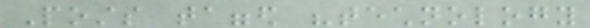Posts tagged "technology
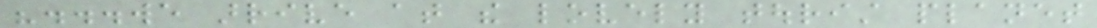"...we arrive at the lovely tourist planet
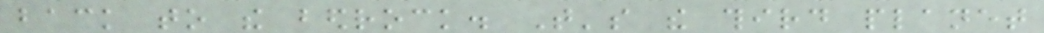back to the bedrock. That's the third planet
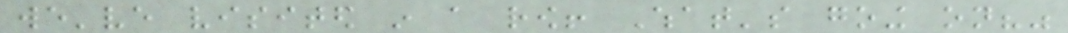we've visited in a row! What's going on?"
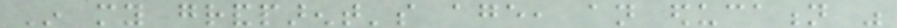In my grandparent's age, an education was
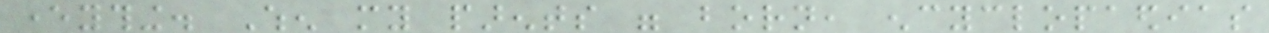everything. When my parents were born, encyclopaedias
